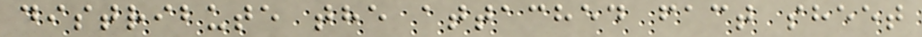distribute the attached fact sheet
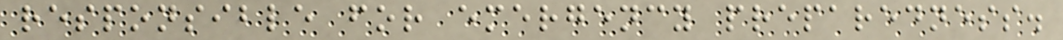responsible for emergency preparedness.
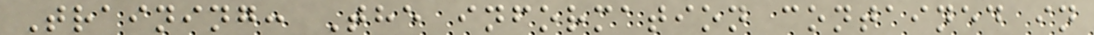Training: The information contained in
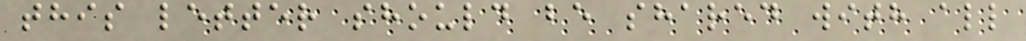this letter should be shared with all
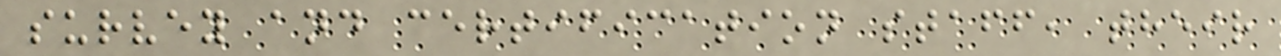survey and certification staff, their
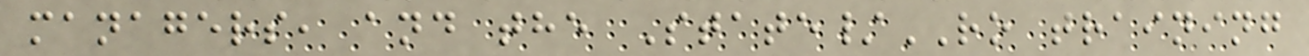managers, and the State/RO training
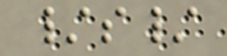/s/
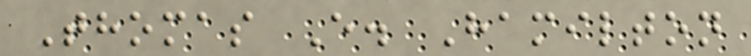Thomas E. Hamilton
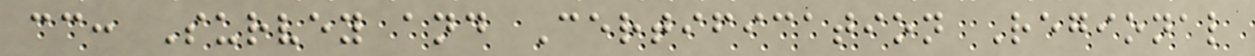cc: Survey and Certification Regional
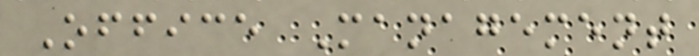Office Management
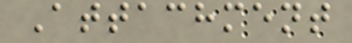Attachment
